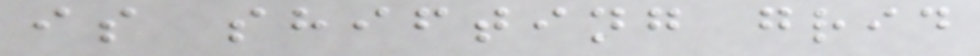is shifting grid
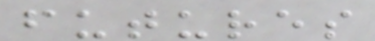futures
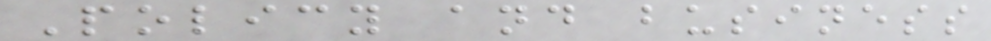Policy and business
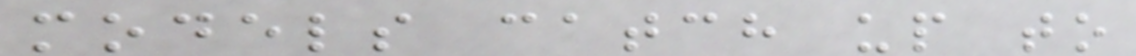models catch up to
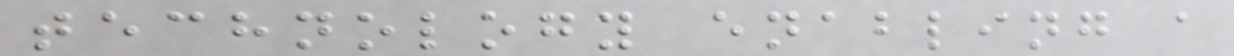technology enabling a
